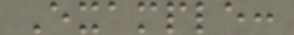Example:
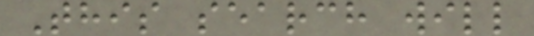This search will
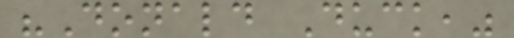"Donald Duck,"
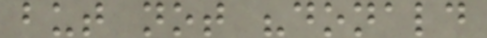but not "donald
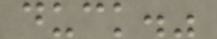duck."
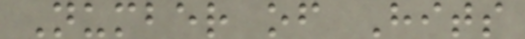Number of Hits
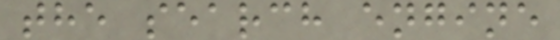the search engine
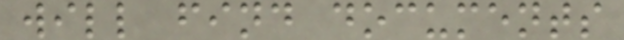will find documents
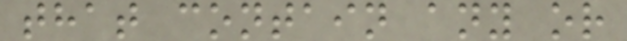that contain any or
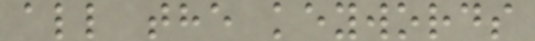all the keywords
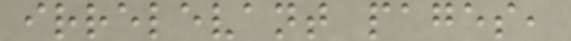irrelevant pages,
